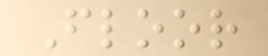Floor
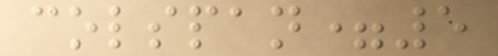colspan=5
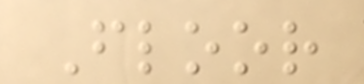Floor
